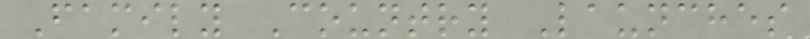Family Country Launches
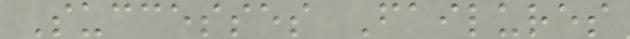Successes Failures
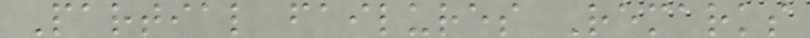Partial failures Remarks
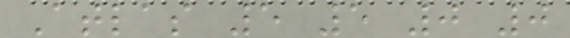Atlas 5 5 0 0
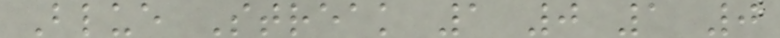Blue Streak 1 0 1 0
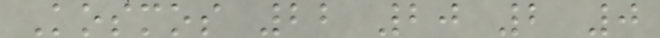Kosmos 22 20 2 0
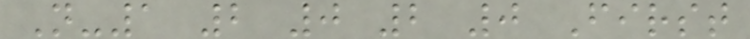N-1 2 0 2 0 First
